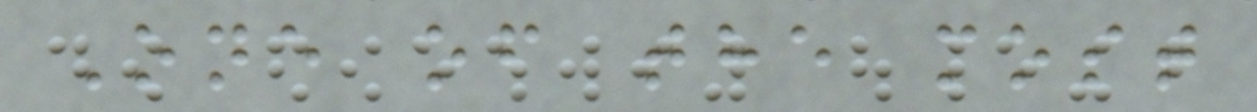One of the most
